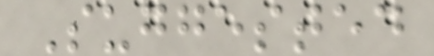Suggested
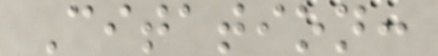Citation:
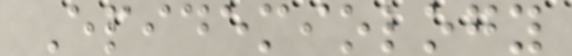Epidemiology
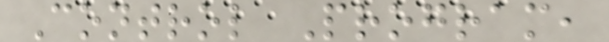Control Program,
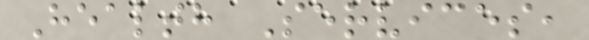Health Services,
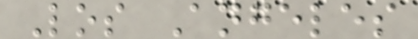Los Angeles
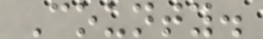County.
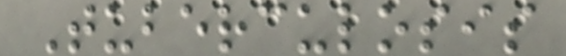Tuberculosis
